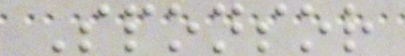Sponsor
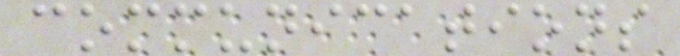communications
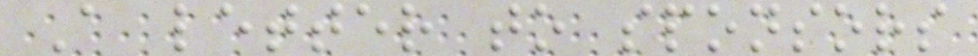A letter to sponsors
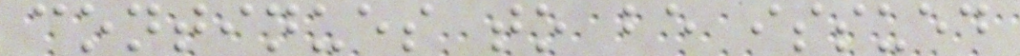continues to be issued
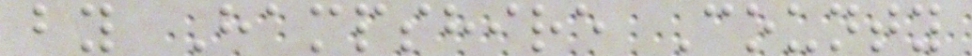by Hampshire County
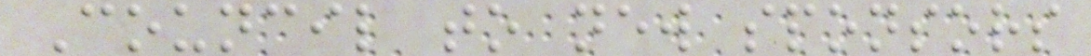Council to new sponsors
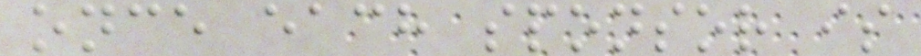once each sponsor is
